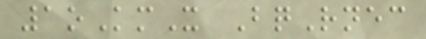1oKmX BqRnec
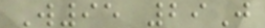W95 29J
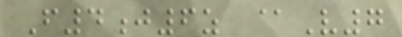F4j6z @V7
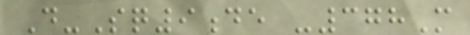D-Sq9de -378M
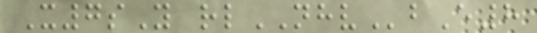X7sY rlNHVbE8
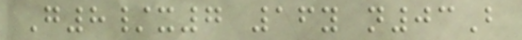G8/x7 16y n03B
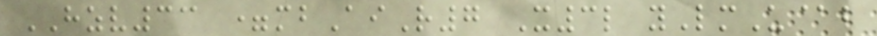HZV33 =mbAiR7 X3l yLmU@b
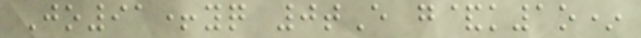Jo91+yq 0tE g&k1o*
